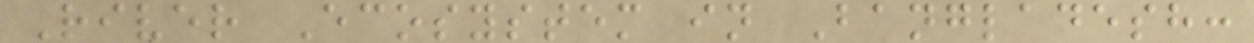River Ecosystem in Bangladesh:
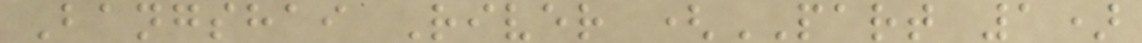Bangshai River (PART 1)
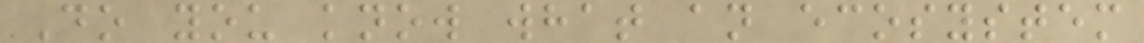Do you know what an ecosystem
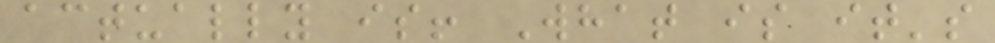actually is! What is it's
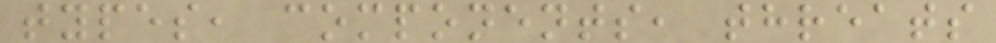types, components, threats
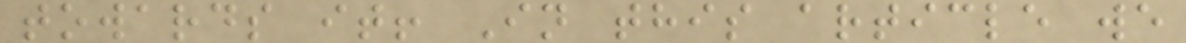towards it! In this article we
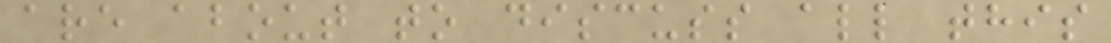are about to discuss all this
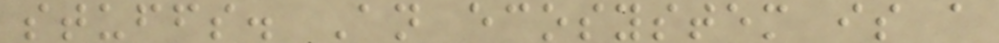stuffs. An ecosystem is a
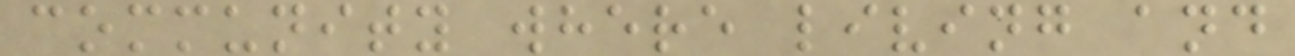community where living and
